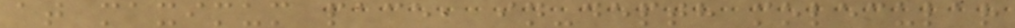at maximum pace, in-depth molecular
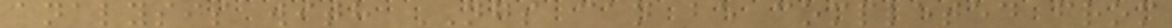analysis with NGS can be completed from
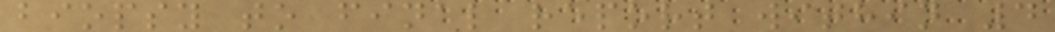biopsy to final report within 4
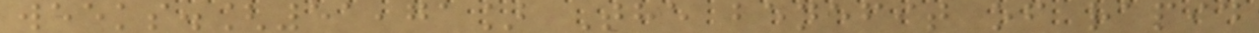weeks.[51,71] The benefit of rapid
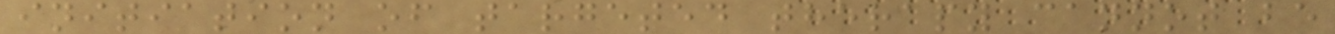initiation of targeted therapy cannot be
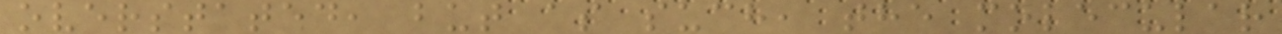overstated, but as such, the molecular
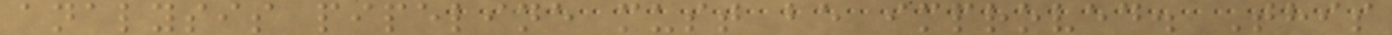analysis pipeline must be improved. This
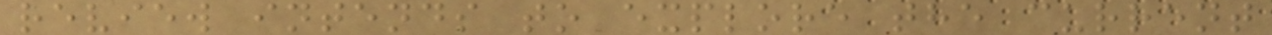review intends to explore the current
